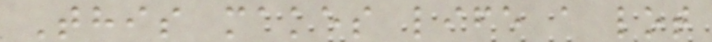This makes life a lot
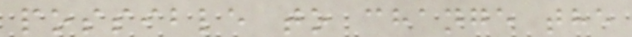possible to change the
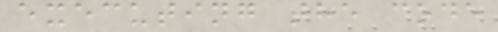executing the code
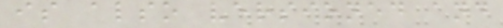is also versioned and
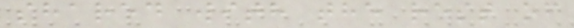shared with the rest of
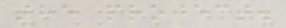the project.
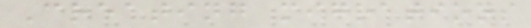Creating migrations
